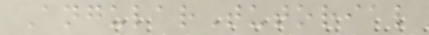AngularTutorial
